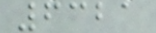6321
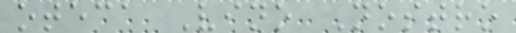oteca Vino Nostro
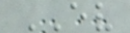EV
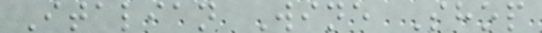Italian Wine Shop
